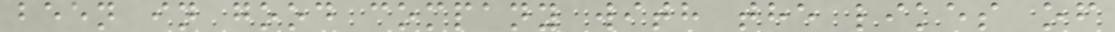been in good company with the likes of
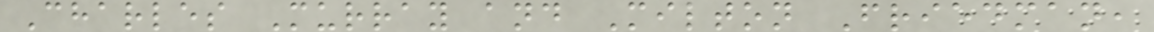Charles Murray and Milton Friedman,
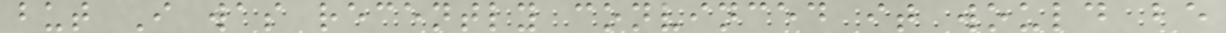but I was recently convinced it would be
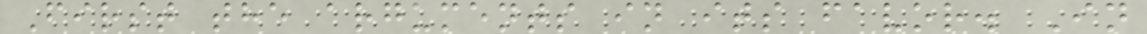First the arguments in its favor. In
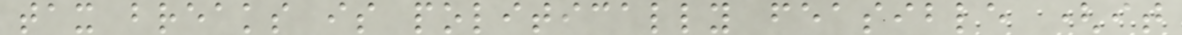tax breaks is politically feasible (it
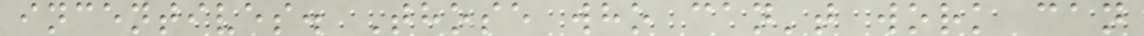incentives. Those who can't work can
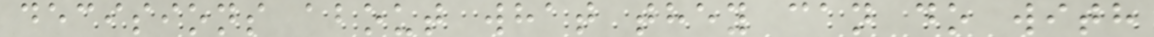decisions about what they can do with
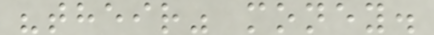"their" money.
